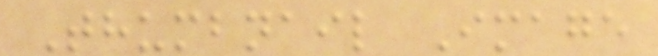Thumbnail Image
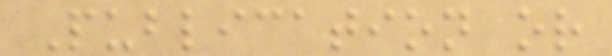Publication or
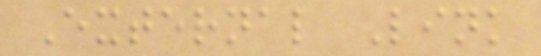External Link
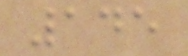145
